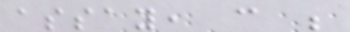assay, can be
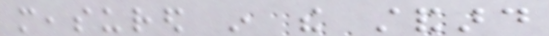measured in the standard
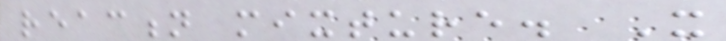reaction mixture. It
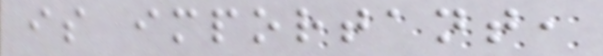is important,
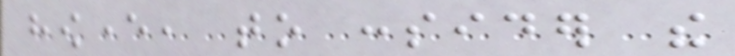however, to consider the
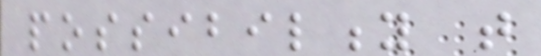possibility that
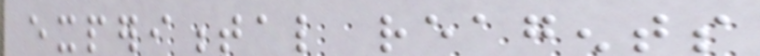experimental reagents
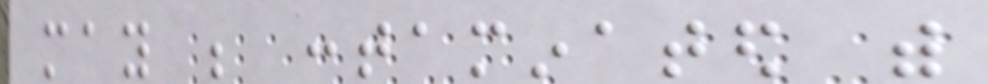may be contaminated with
